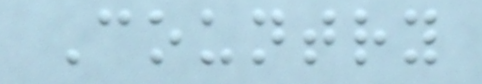Country
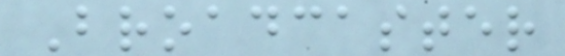Broadcaster
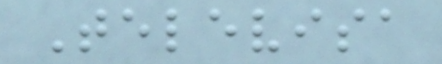Televisa
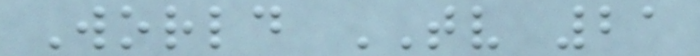World TV 21
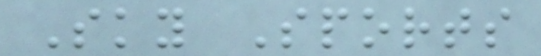Sky Sports
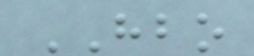HBO
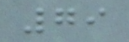79
